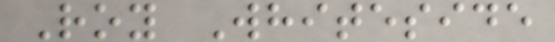Roy Whiteside
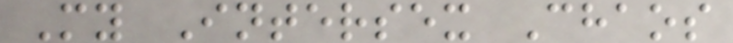My Intersex Chaos
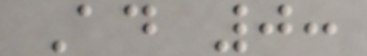Ad 0:
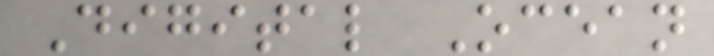Digital Ocean
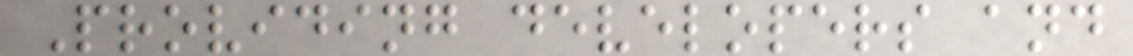Providing developers and
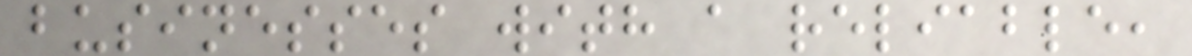businesses with a reliable,
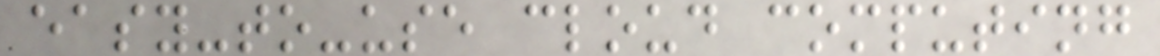easy-to-use cloud computing
